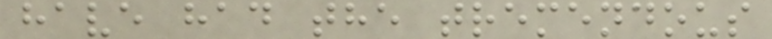have had the tremendous
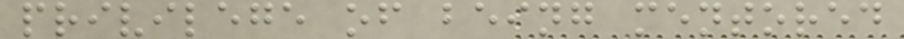privilege of being mentored
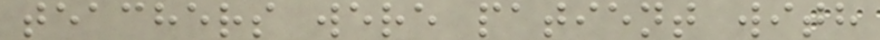teachers were patient with
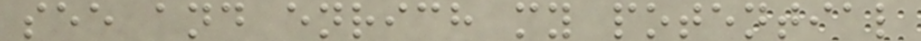see and enrich my potential
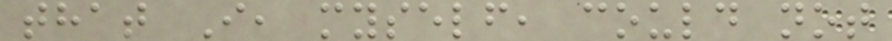that I, myself, could not
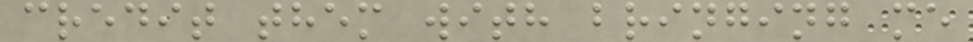credit them with bringing me
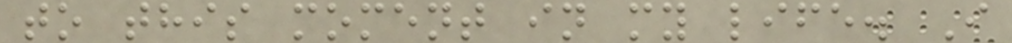to this moment in my life. I
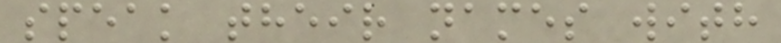speak their names with
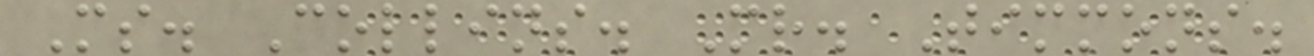Ms. Collins. Mr. Timmons.
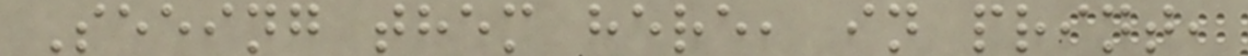Seeing them here, in print,
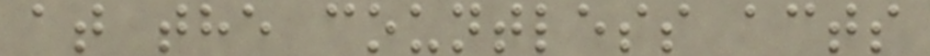at the countless acts
